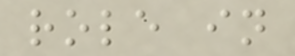role in
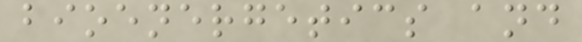bioenergetics and
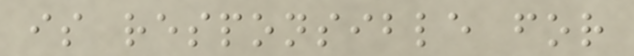is responsible for
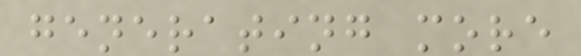generating more
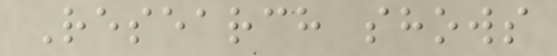Research shows
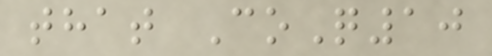that CoQ10
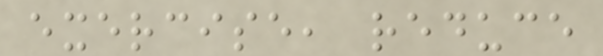exercise, reduce
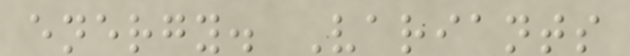energy. Variants
